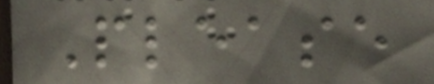Please
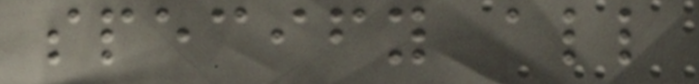specify all
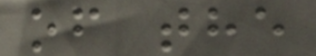of the
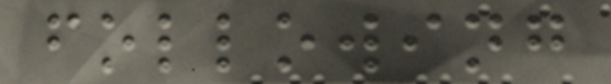following
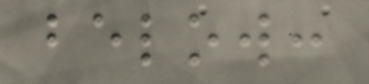below:
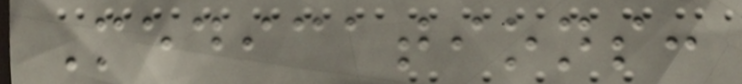Medications:
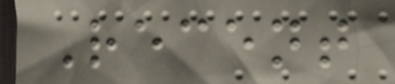Recent
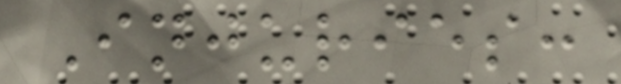Injuries:
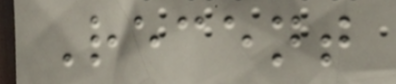Recent
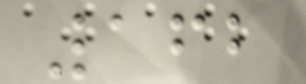162
